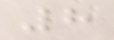8
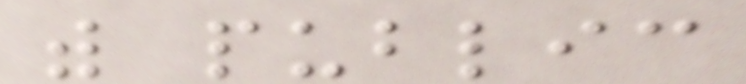with public
